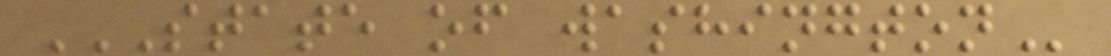STATE OF WASHINGTON
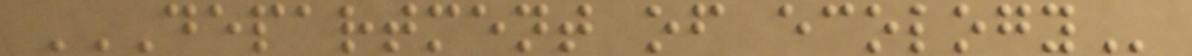DEPARTMENT OF ECOLOGY
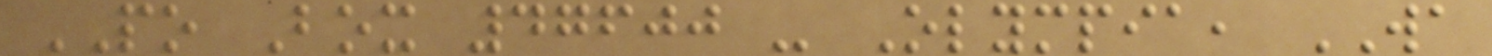PO Box 47600 - Olympia, WA
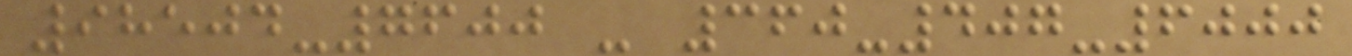98504-7600 - 360-407-6000
